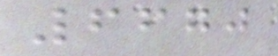6670
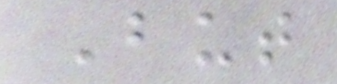But
